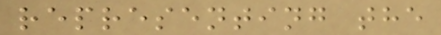representing the
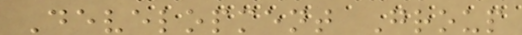Development Group
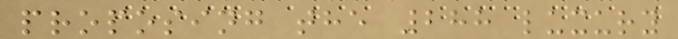proposing the 288 luxury
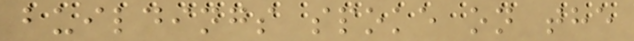buildings spoke on the
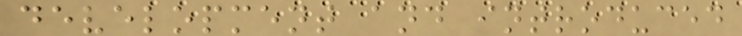development and introduced
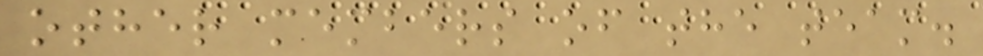other members of the team.
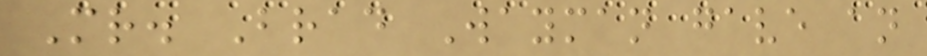Mr. Brad Wayman gave an
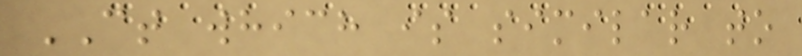CT which is similar to
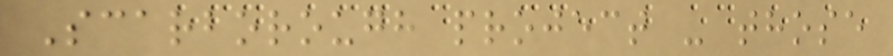Scarborough project - those
